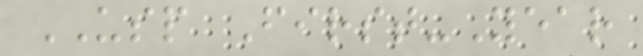USP First-Year
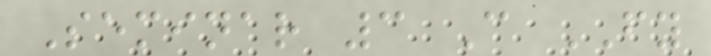Seminar 3 C FY
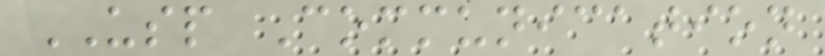USP Communication
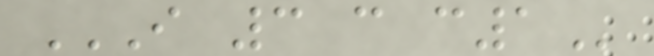I 3 C C1
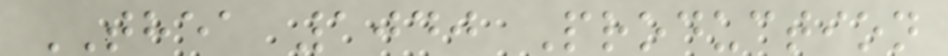THEA 1040 Production
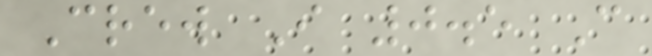Crew I 0.5 C
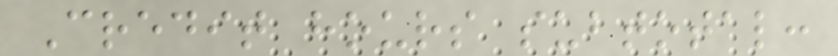Credit hours subtotal:
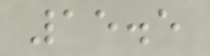15.5
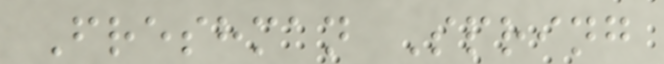Freshman Spring
